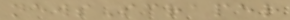newsScraper
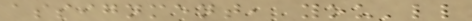assignment, you'll
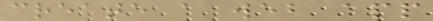create a web app
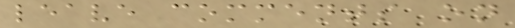leave comments on
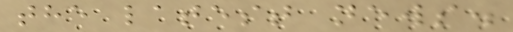the latest news.
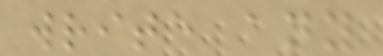write any
